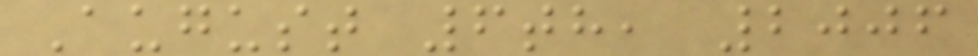August 6th, 2006
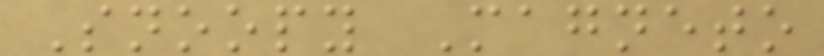Snoopy Magneto
